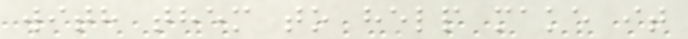with them to help make it
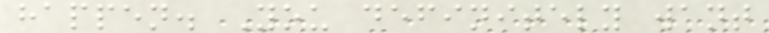happen. You definitely want
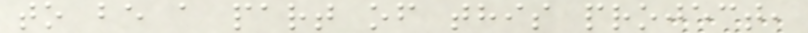to be a part of this project,
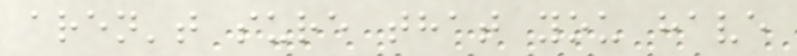aren't sure that you have
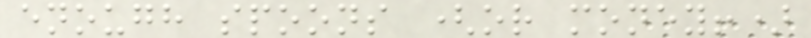enough spoons (or money!)
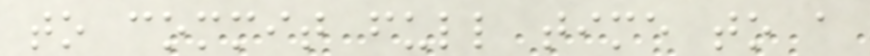to commit full time to a
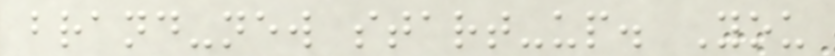brand-new start-up. You
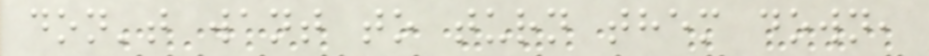don't want to turn them down,
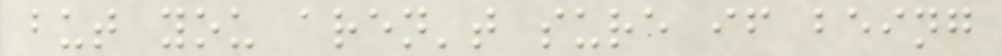but you aren't sure if being
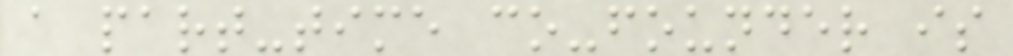a part-time co-founder is
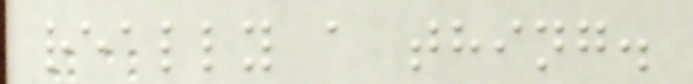really a thing.
